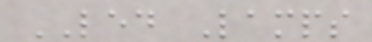LED Lamps
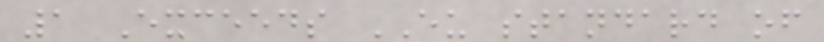1 Exceeds EU standard of
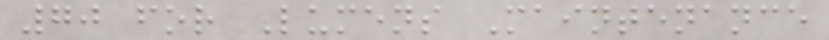70 for Lumens Maintenance
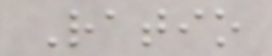Ratio
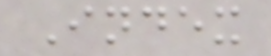Index
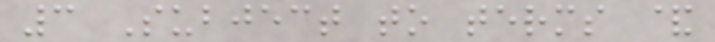3 Subject to terms &
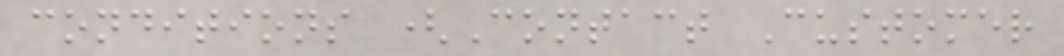conditions (Contact Customer
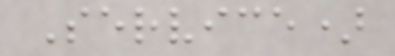Service)
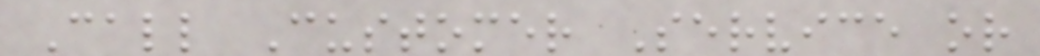Call Customer Service or
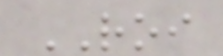ROI
